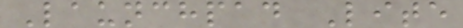Launchpad Lite
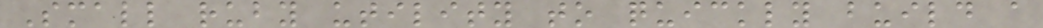Small ruby utility to quickly build a
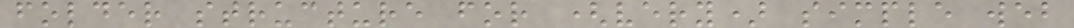folder structure for (very) simple web
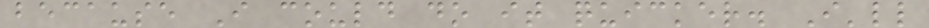because I could do it quicker. I'll
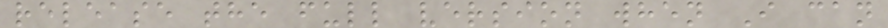release the full version when I can
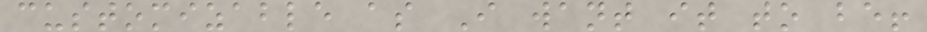customizable as I want it to be!
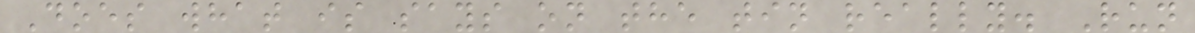Does what is says on the tin really. Run
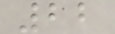22
